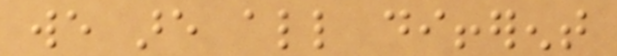we are all different
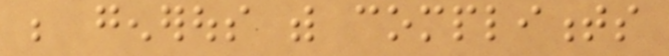be generous with compliments
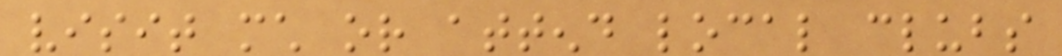visit much or attend local clubs
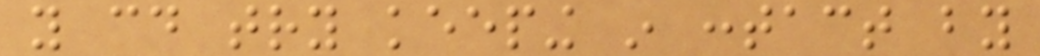you could try keeping in contact by
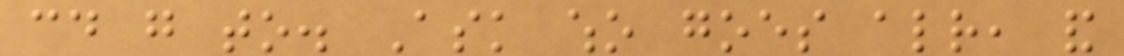could go to. Ask who goes already, and
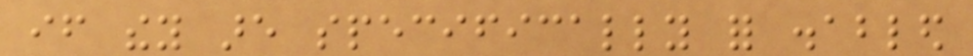if they are specifically for disabled
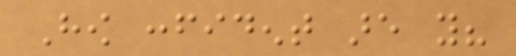How confident are you?
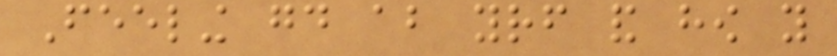Feeling good about yourself and how you
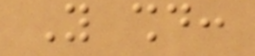You should:
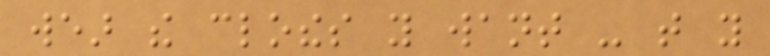wear the clothes you want - that you
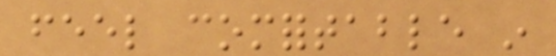feel comfortable in
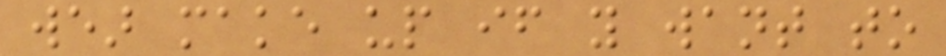wear make up if you want to
